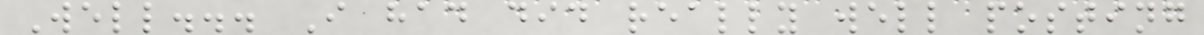Well... I had did really well posting
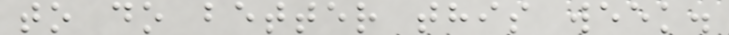to do better this week.
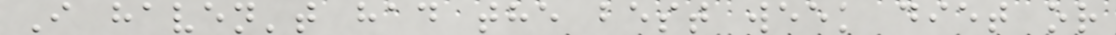I haven't had the best week diet or
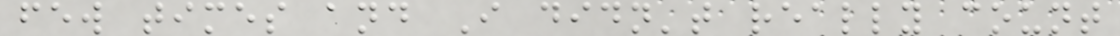few times and I didn't really count
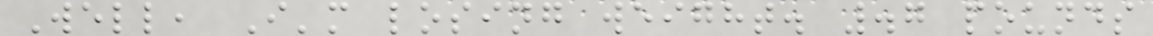Well, I'm losing weight. .7 pounds
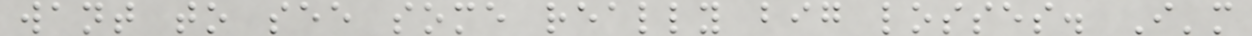want to see some really big losses. I'm
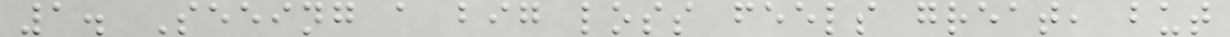1. Seeing a big loss feels great, but
